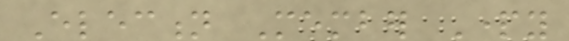Election Member Party
